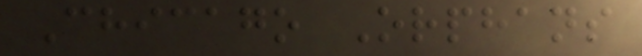Chicago Orphans
